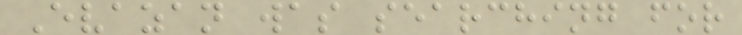Evazan was searching for
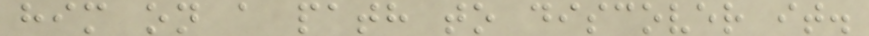him on a path to discover it.
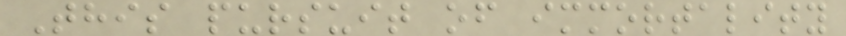This pursuit of immortality
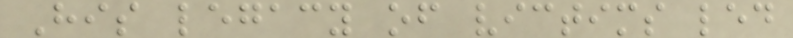His legacy of victims led
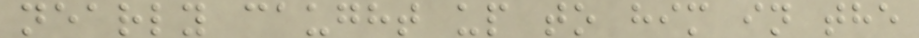nearly caught up to him in the
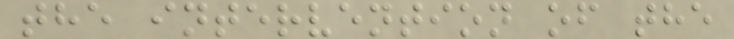the intervention of the
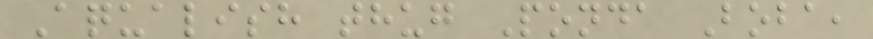Aqualish thug Ponda Boba,
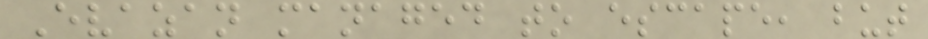Evazan managed to escape, but
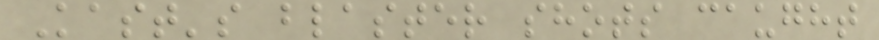Kast's blaster shots caught
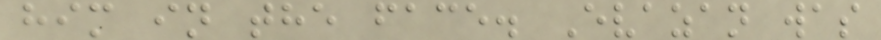him in the face. Evazan was
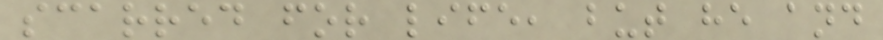scarred for life, but he and
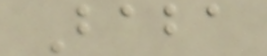Baba
